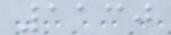1130
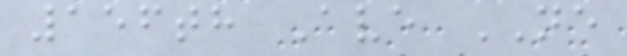156th Ave NE
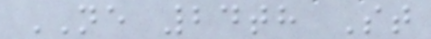NE 24th St
